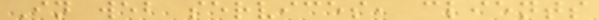In web services, clients
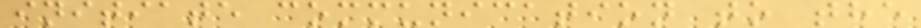initiate communication to the
